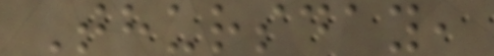Thursday,
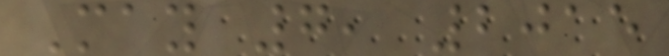May 7, 2015
